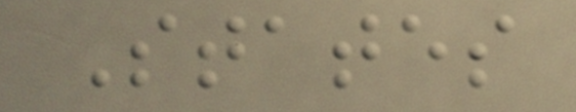States
